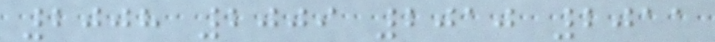2008 2009 2010 2011
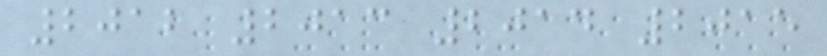2012 2013 2014 2015
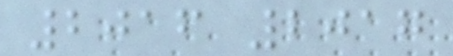2016 2017
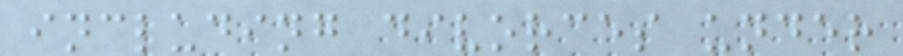including divorces under
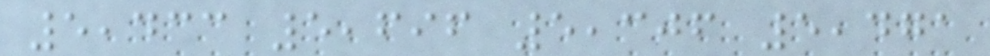5,433 5,696 5,306 5,471
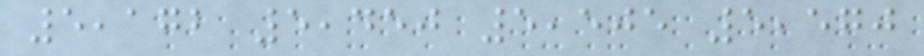5,172 5,450 5,505 5,570
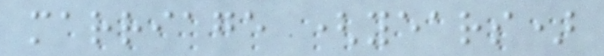marriage (years)
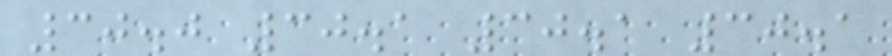30.0 30.1 30.1 30.1
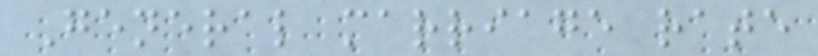General marriage rate
